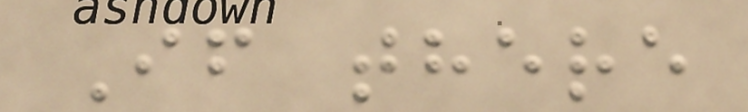If there
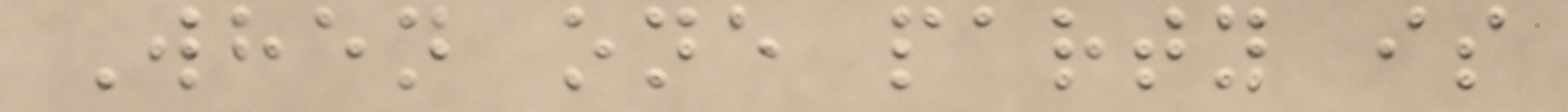When one party is
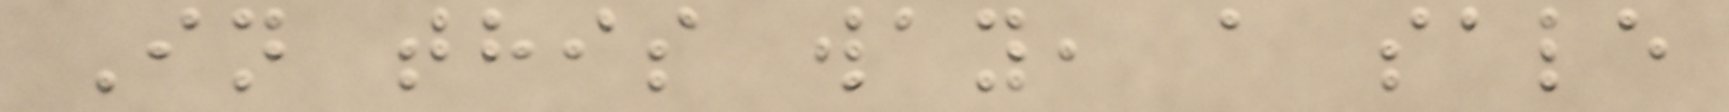In this way, a sale
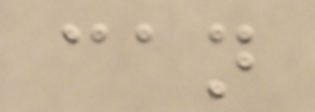can
